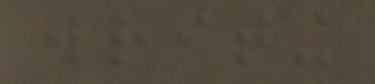writing
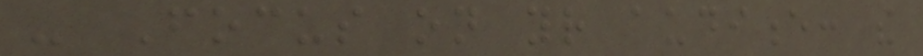- Focus on your audience: the
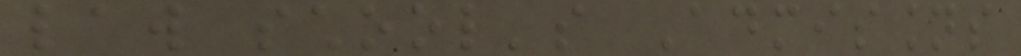law school's Admissions
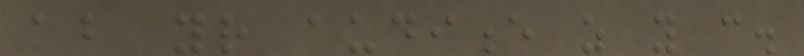about your audience as you can.
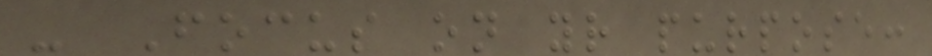- Focus on your purpose:
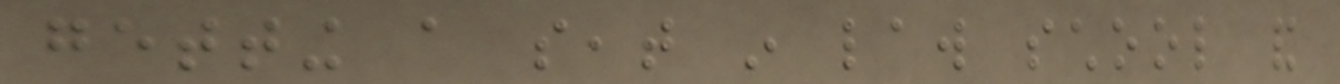getting a seat in law school and
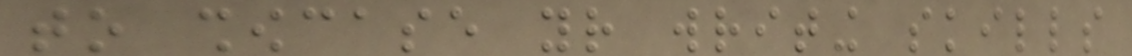to showcase your writing skills
